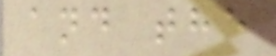and the
